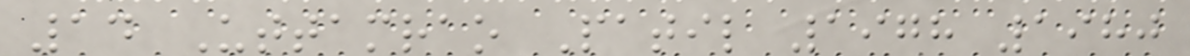14 Uttamrao Patil 1978 1980
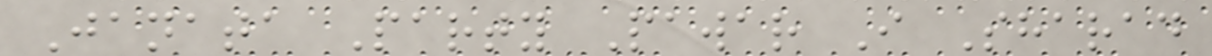Janata Party Pawar I Sharad
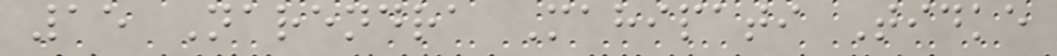15 Narendra Mahipati Tidke
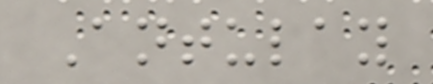Antulay
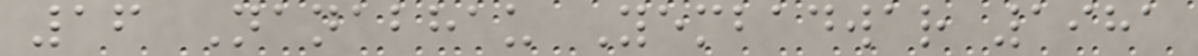16 Nanabhau Yembadwar 1981
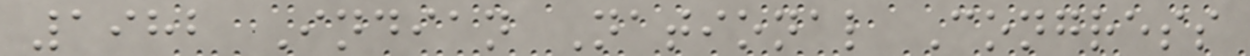1982 Indian National Congress
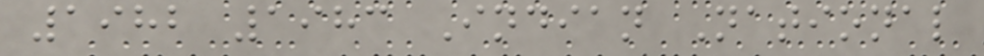1982 1983 Indian National
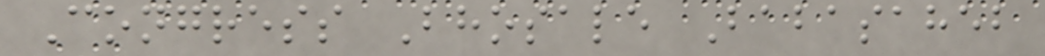Congress Bhosale Babasaheb
